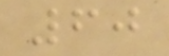60
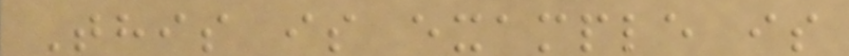This is example is
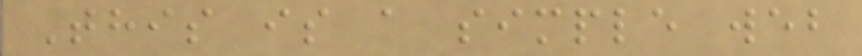This is a simple web
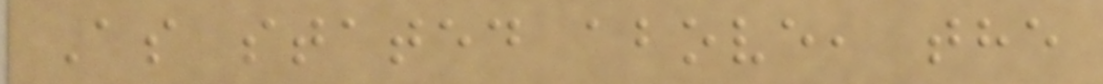As stated above, the
